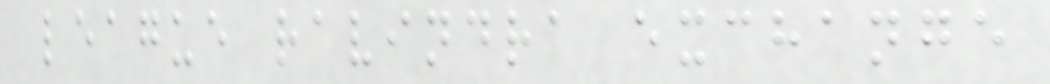league ravindra exchange
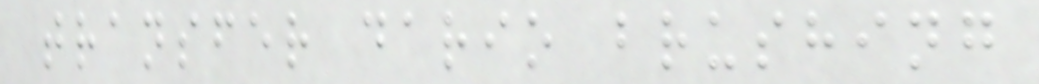transfer dario brushing
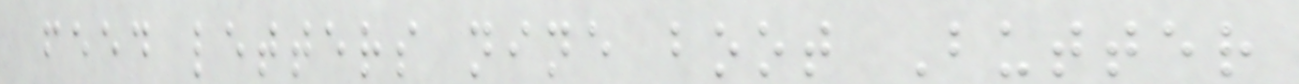feed letters nine boot Butter
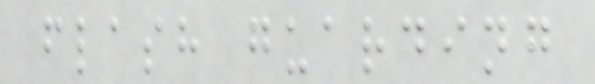flash guarding
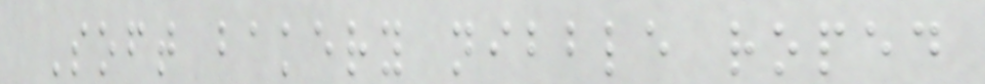Soft bakery nibble roped
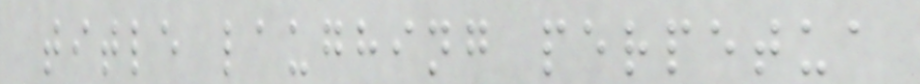title laughing perpetua
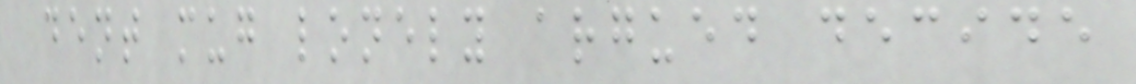dent mug lonely argued decide
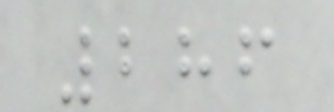286
